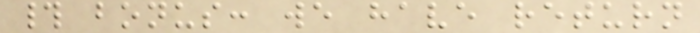# bonus: we have return
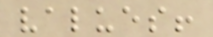values!
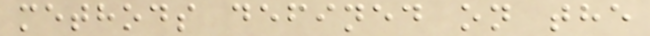methods defined on the
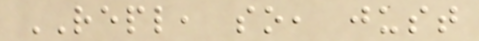REPL, so, just
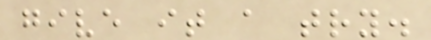give it a try.
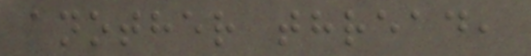another thread,
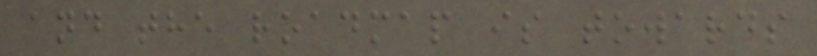and the roadmap is towards
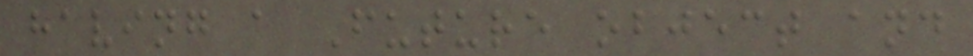having a Future object and
